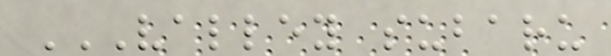VALLEY SUBARU
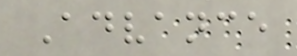Advance
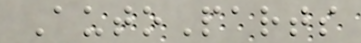AutoParts
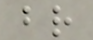br
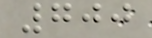700
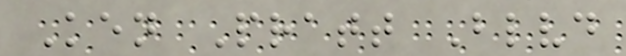Ken Pratt Blvd
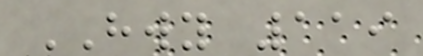HWY 119
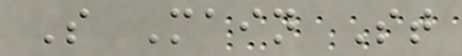S Main St
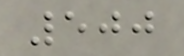500
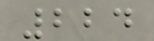224
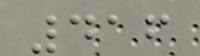416
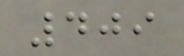409
